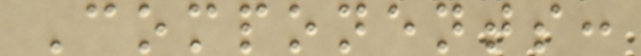Components:
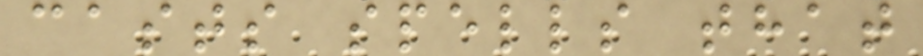casts spells that
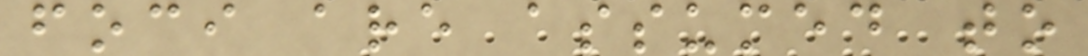foci are assumed to
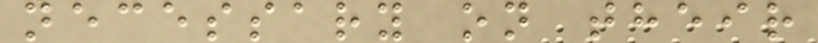necessary on their
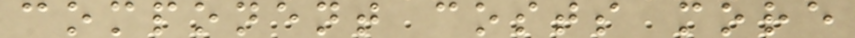component costs more
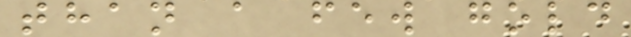than a few gold
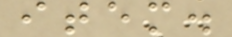item.
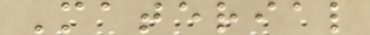Material
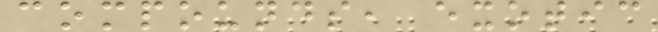compounds, exotic
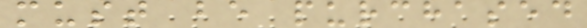must be purchased
